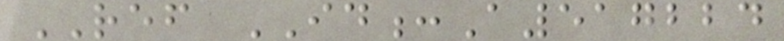REF ID:A517224
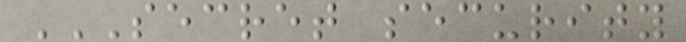SECRET SECURITY
